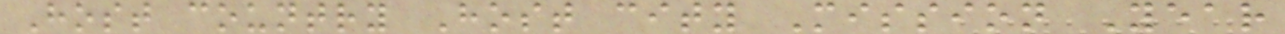Host country Host city Mission Year
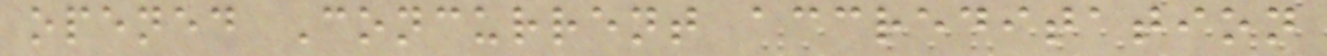opened Concurrent accreditation
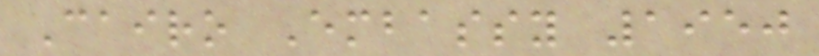Cairo Embassy 1950
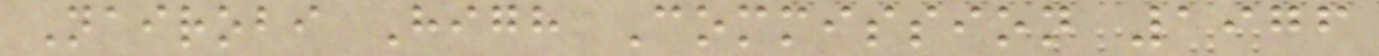Nairobi High Commission 1976
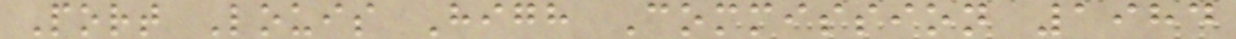Port Louis High Commission 1984
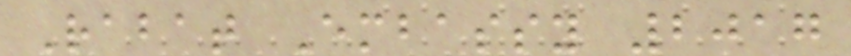Rabat Embassy 2017
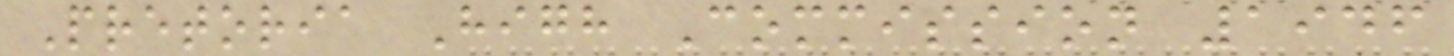Pretoria High Commission 1946
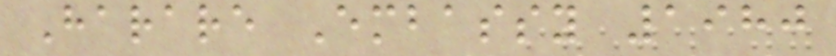Harare Embassy 1980
